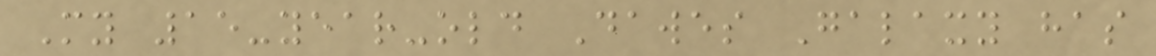My 15-year-old Dawes Galaxy has
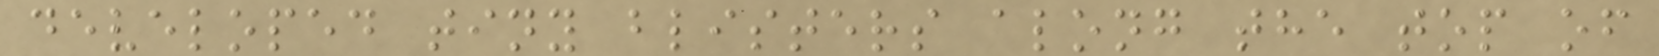developed tiny blisters along the top of
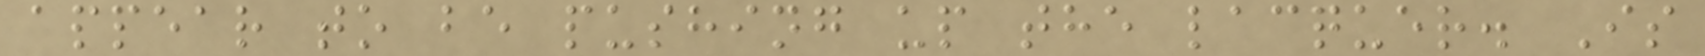appear to be pushing up the lacquer. Is
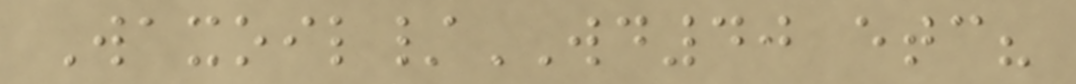Waxoil/WD40 etc?
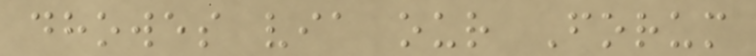dhowes via our Forum
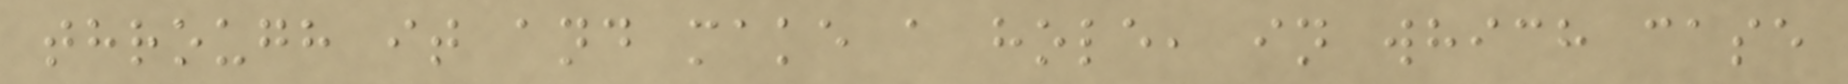through it and make a hole, in which case
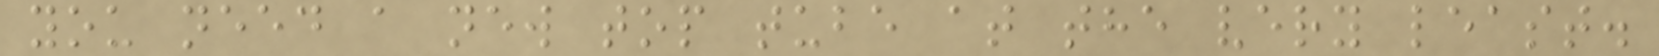you need a new top tube at the very least.
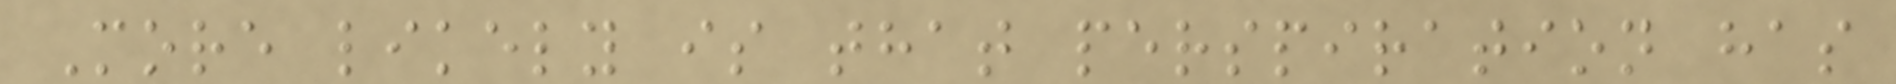More likely is that perspiration has
